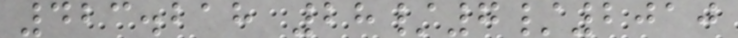423.218 28/7/2010
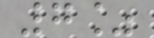7%
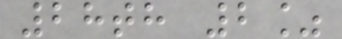28th 2%
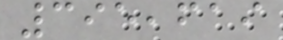395,619
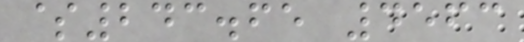$243.65 4563
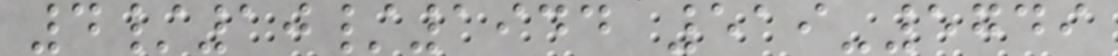4/10/1944 519-5749
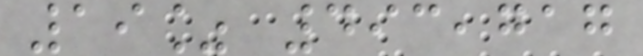19% 493,717
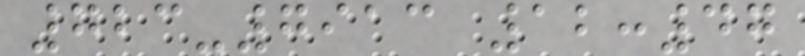723-7913 12:47
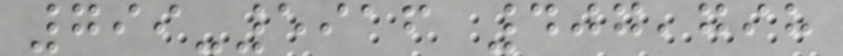799-5916 407,798
